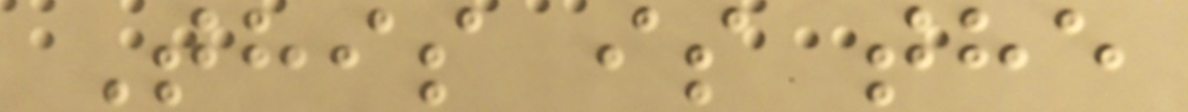This is the
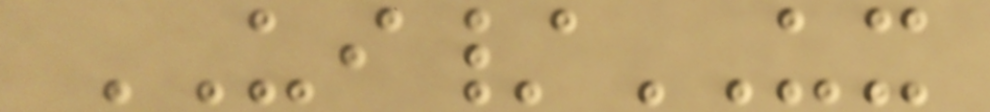UI/UX
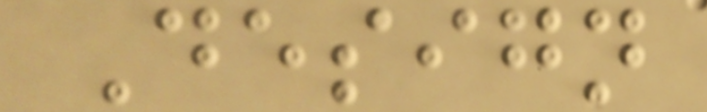Design
